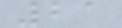21
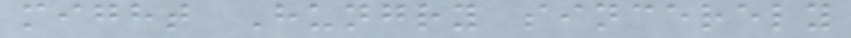might Hungry sincerely
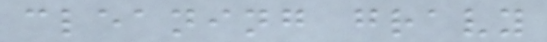cleaning gravy
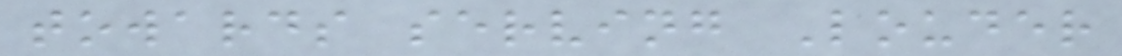towards serving Louder
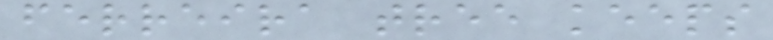ferreira tree keeps
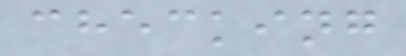checking
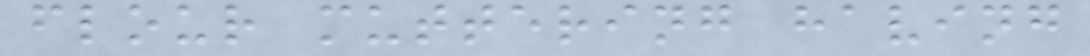flour muttering having
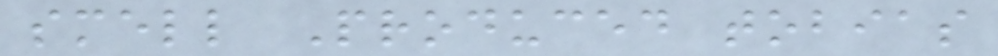smell Produced tobias
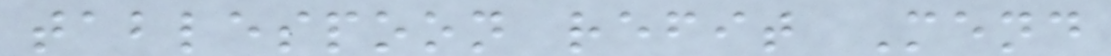tablespoon refit Mend
